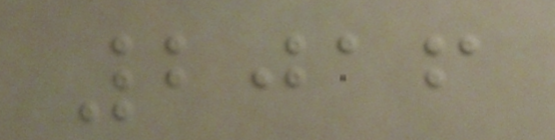2016
